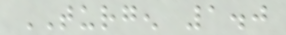TURGEN 1.0
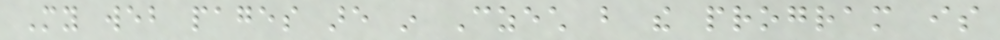My web pages are in Czech but the program is
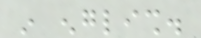in english.
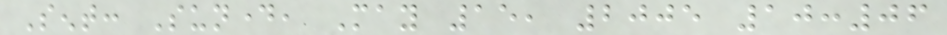Sent: Sunday, May 15, 2005 10:06
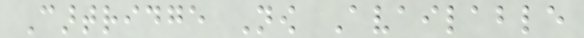Cartridge Now Available
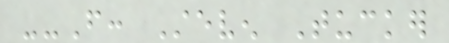--From: Steven Tucker
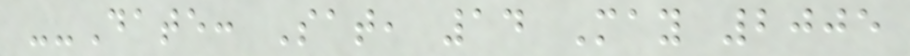--Date: Sat, 14 May 2005
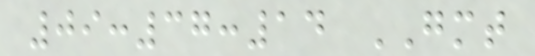09:37:14 GMT
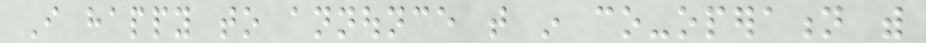I happy to announce that in co-operation with
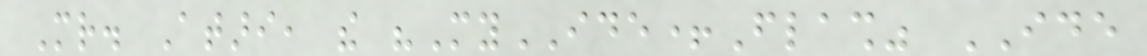Mr. Atari, the "MyIDE+Flash" IDE
